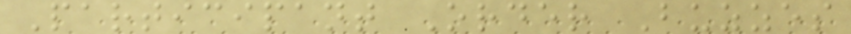Participant Order Buzzes
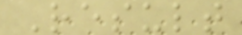Result
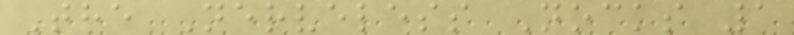The Nerveless Nocks 1
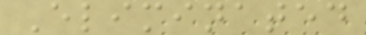Eliminated
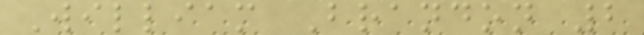William Brandon 2
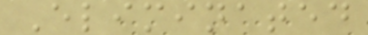Eliminated
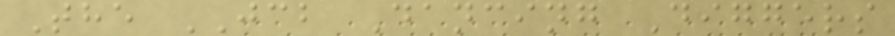The JCB Dancing Diggers
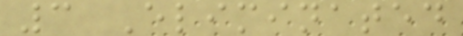3 Eliminated
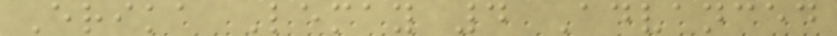Erika Lemay 4 Advanced
